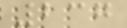237
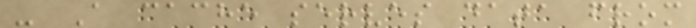- A cache serves data from
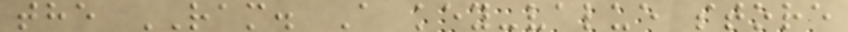the RAM. A key-value store
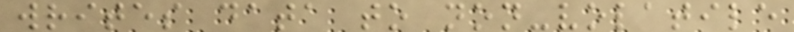writes data to non-volatile
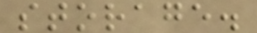storage.
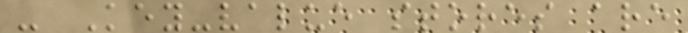- Key-value stores are
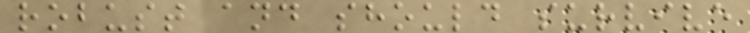robust and should survive
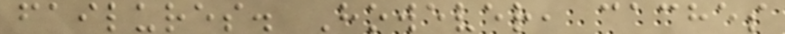failures. However, caches
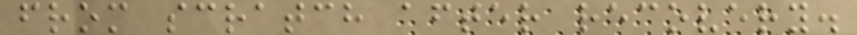from scratch after recovery.
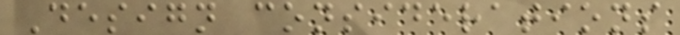Design considerations
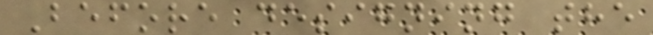Before designing the
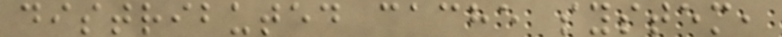distributed cache system,
